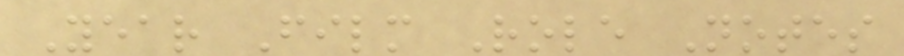Year Film Role Notes
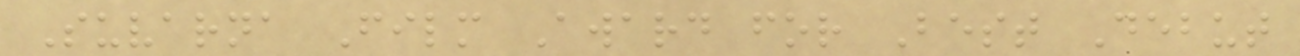Suvarna Film Award for Best Debut
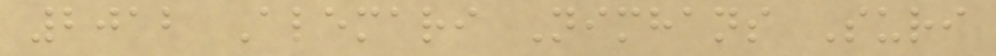2012 Alemari Nimhans Suri
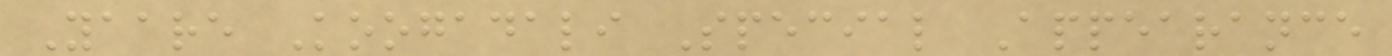Yaare Koogadali Special Appearance
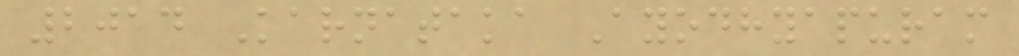2014 Karnataka Ayodhyapuram
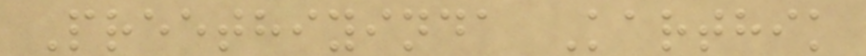Preethiyinda Karthik
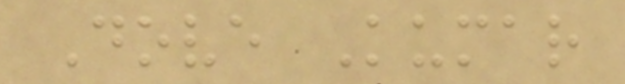Dove Kumar
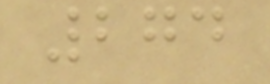274
